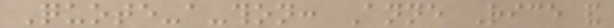Quote-a-thon: Anne Rice and
